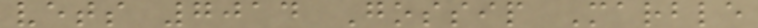vets 7014 Gossip Marble
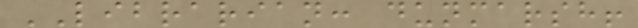LIBRARIAN: dunmarsh!
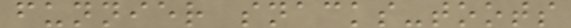funnier snacks-toots
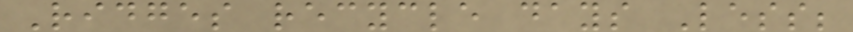Ridges recycle days Less;
